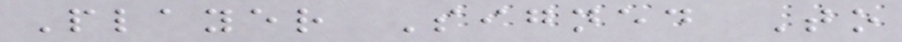Player Signed To
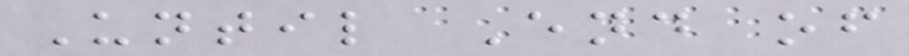Until End of
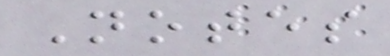Notes
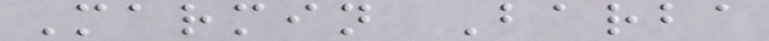Marmin Barba
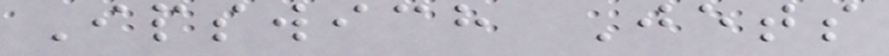Ipswich Jets
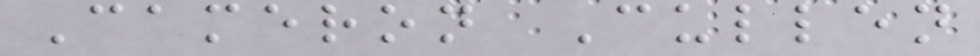Cameron Cullen
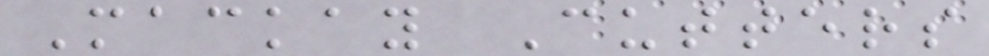Mackay Cutters
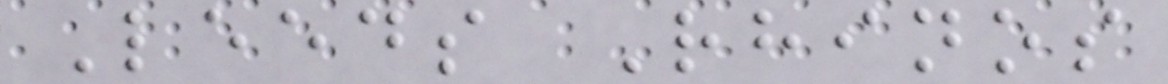Leeds Rhinos
